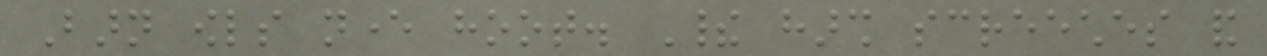Barn owls never hoot. Their harsh screeches and
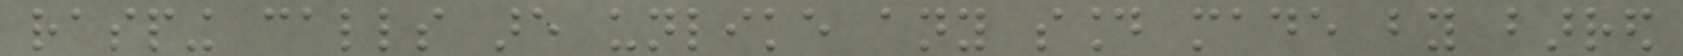rasping calls are unlike any sound made by barred
